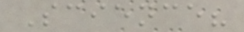Science?
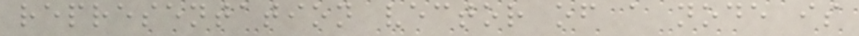representation vector of a node is
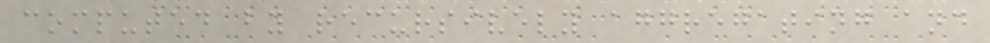computed by recursively aggregating and
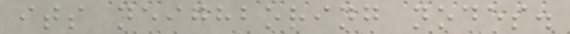its neighboring nodes.
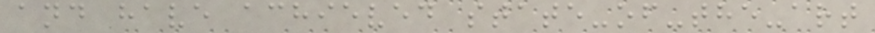and have achieved state-of-the-art
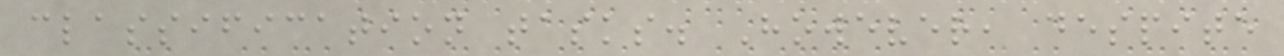classification tasks. However, despite
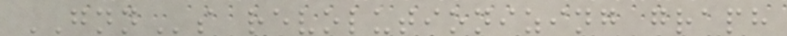GNNs revolutionizing graph
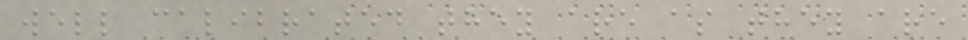well calibrated they are as they are
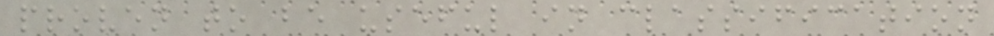proven to be useful in classification
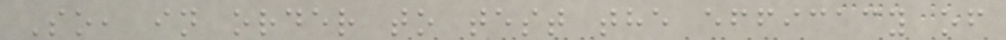So, in order to test the efficacy of
